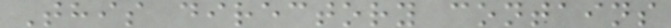This directory contains
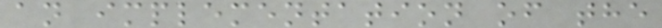an implementation of the
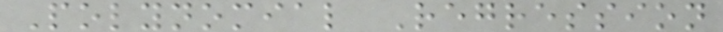Polynomial Regression
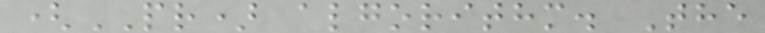(PR) algorithm. The
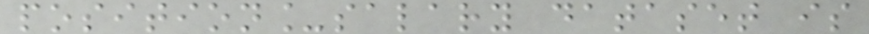position_salary dataset is
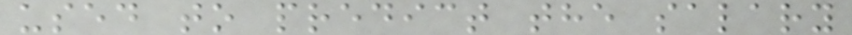used to predict the salary
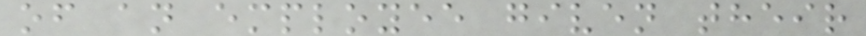of an employee given their
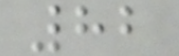82
